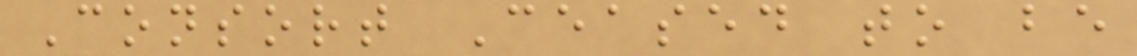Consort Ceased to be
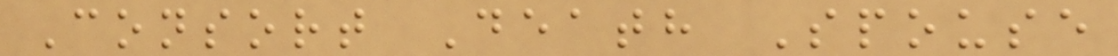Consort Death Spouse
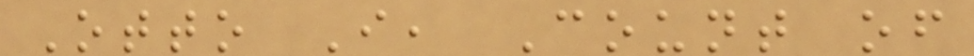Otto I, Count of
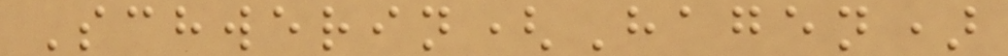Schwerin(Hagen)
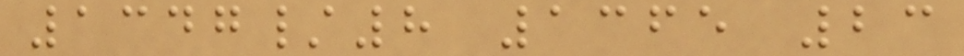1347/8 1365 23
